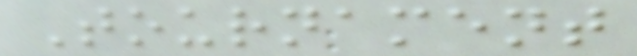Tournament
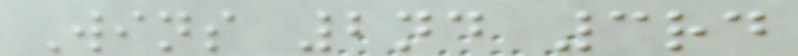Wins 2nd 3rd
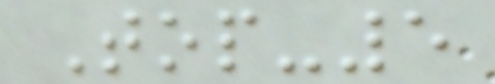Top-5
